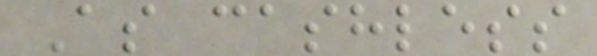As cashless
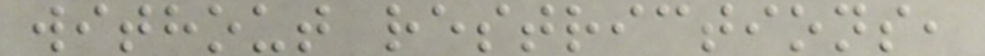without restrictions,
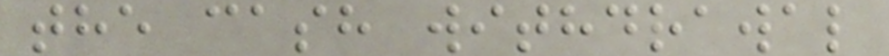the cash withdrawal
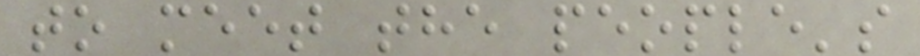to meet the people's
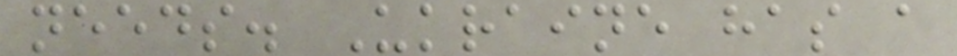needs. Ukraine has a
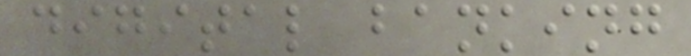digital banking
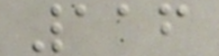116
